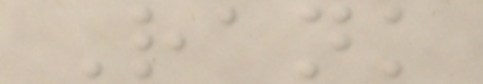Rank
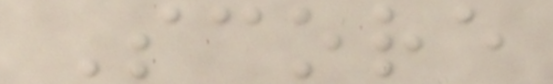Score
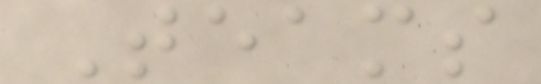Teams
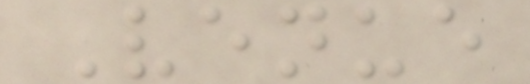Venue
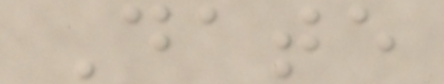Date
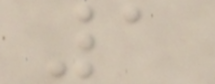1
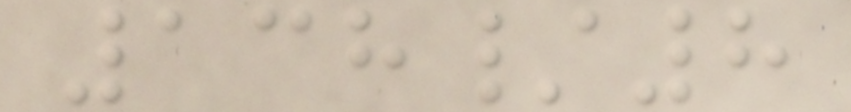138/8
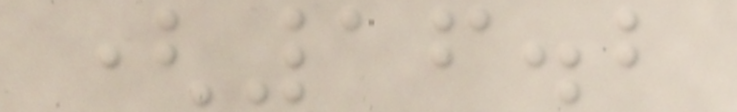(16.2
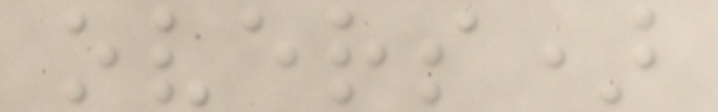overs)
